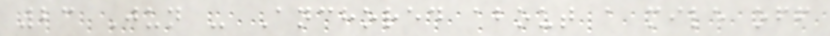23 Jun - Anchored about a mile off
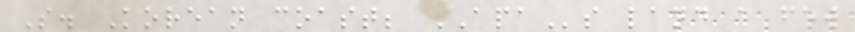S. Korean coast; APAs land a few
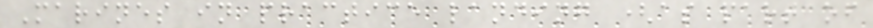Marines in practice landing (as part of
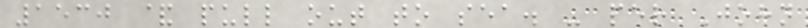1530 & pull out to sea. - per John
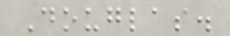Douglas.
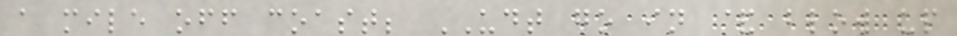a mile off coast; UDT go in & blow up
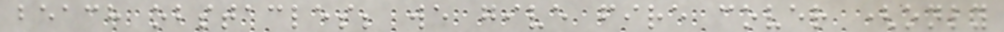beach obstacles; we give fire cover (only
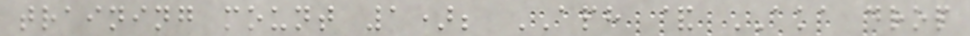training mount 1); APH & AKA drop
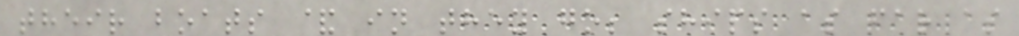their boats & in they go; ships as far as
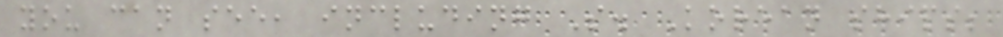you can see, including S. Korean ships;
